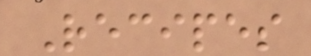Recipes
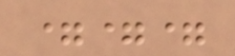===
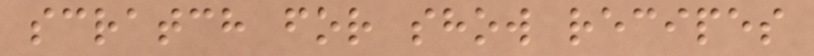scratch for show recipes
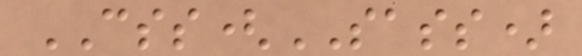CSS(SASS)
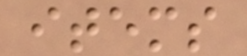items
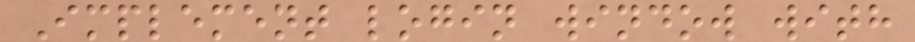Implement login window with
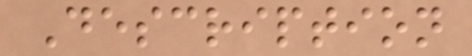Description
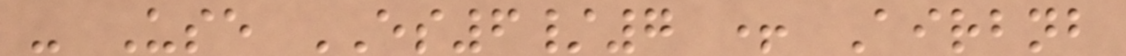- Use ES6/7 + Airbnb
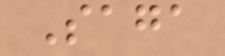Saga
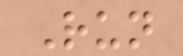Run
